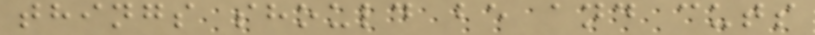things should be and cuts
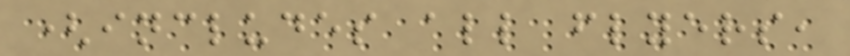(includes all flyers,
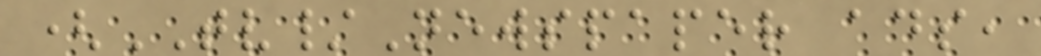(TV/Newspaper ads,
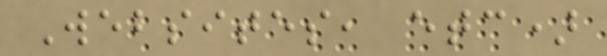Websites, etc)
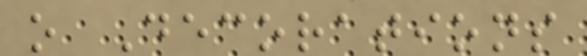o Decorations
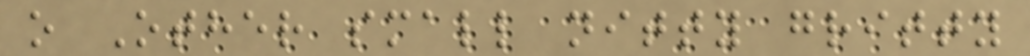o Other small nitty gritty
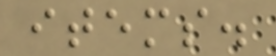items.
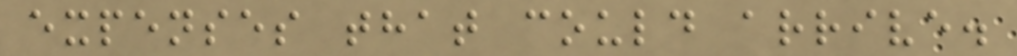expenses that could arrive.
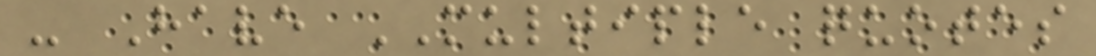- Have MULTIPLE quotes
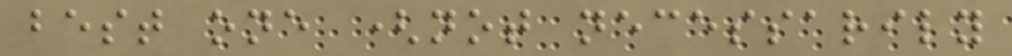best one (not necessarily
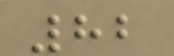82
